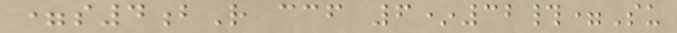=s4bR ccf 6*32#=Su
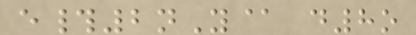e#2nY@ d8o
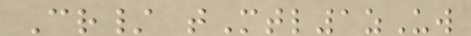Cr/ tMtl1zUw
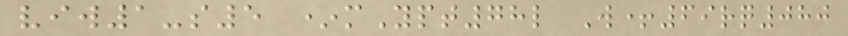viw1-s5 *mYpt78l W+69rq080
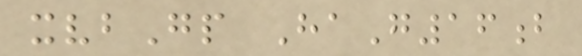xvbGp HaG16b
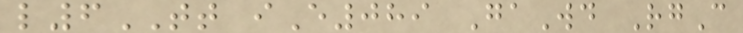l6TT iE089 GaWd RgC
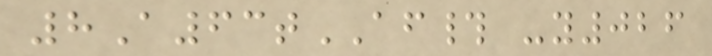8A63tAF# -y026
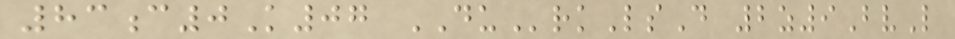83c0K07 DUrkLsD 2z9BvL
